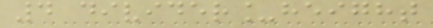4 divider_height
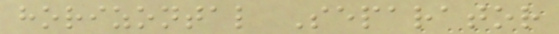horizontal Separator
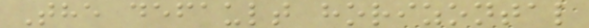The default horizontal
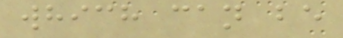which can be
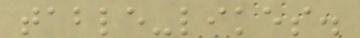table-likes.
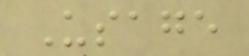Usage
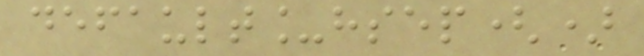default_hsep()
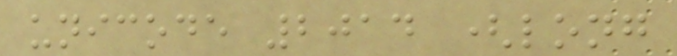unicode 2014 (long
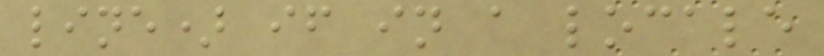line) if in a locale
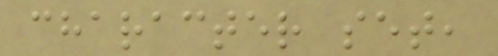character set,
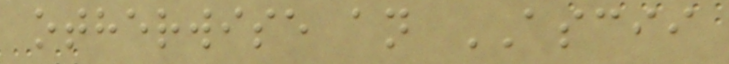otherwise an ASCII
